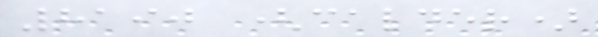8190 (calder)
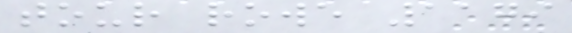tour rowe 1179
